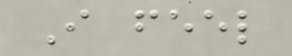I feel
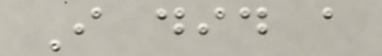I did a
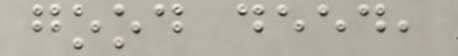good deed,
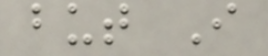but I
